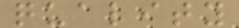quality
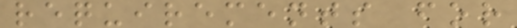requirements for
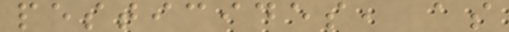pesticides, as
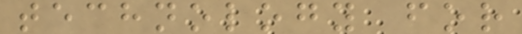technology for
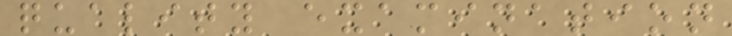quality examination
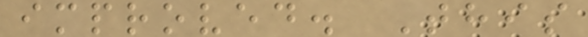improved. This
